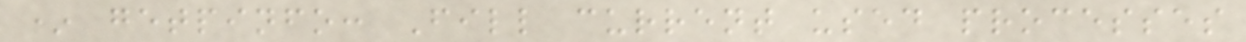* getpinfo: Fill current used processes
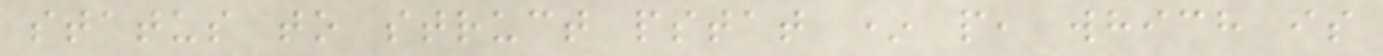status to struct pstat * p, which is
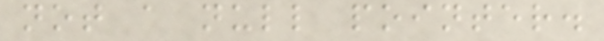not a null pointer.
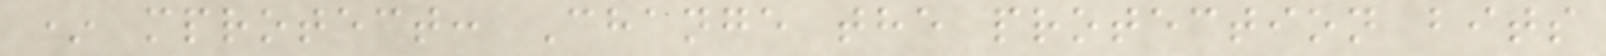* mprotect: Change the protection bits
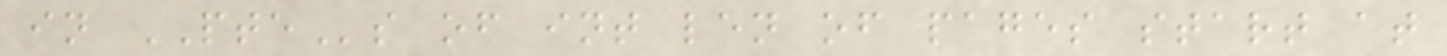in PTEs of int len of pages start at
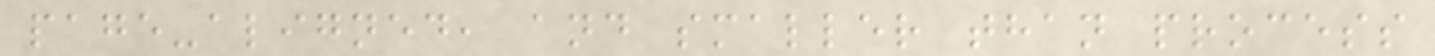page-aligned, and smaller than process
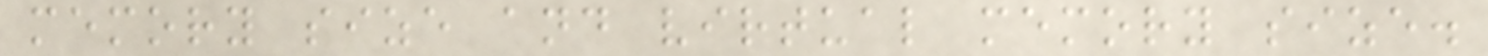memory size and virtual memory size.
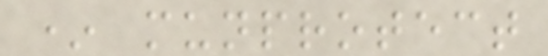* munprotect
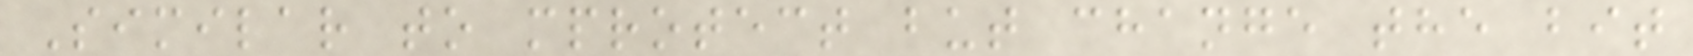Similar to mprotect but change the bit
